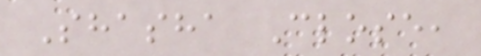Shasha Close,
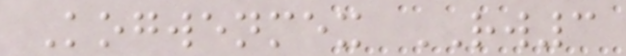Kogwenmex RW3
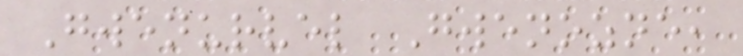Gwenurvel Gwenozne,
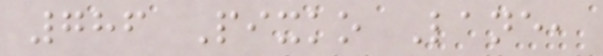786 Pixko Lane,
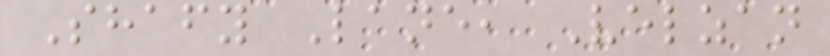Shafy Lane, Velzan
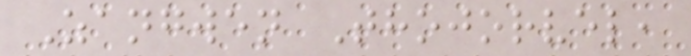Zangwen Thojorvel,
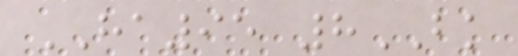HA95 8BK
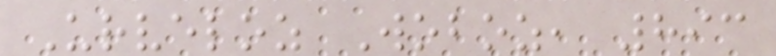Urveloz Woboz, 893
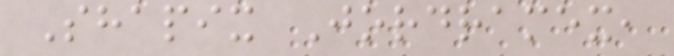Shapix Jordramex,
